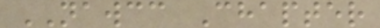NAWCC Chapter
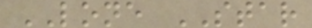LONE STAR
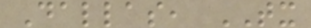Dallas, TX
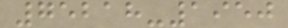75218-1950
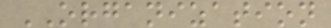ORGANIZATION
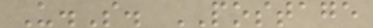U.S. POSTAGE
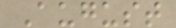August
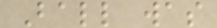Ball was
